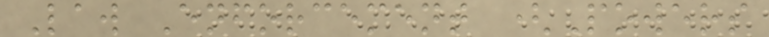Law Enforcement (Powers
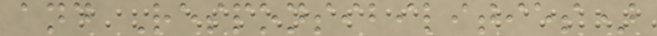and Responsibilities)
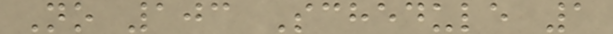No 103 Schedule 1
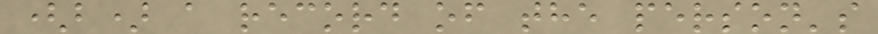(b) a record of the person's
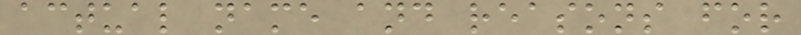actual name and reasons for
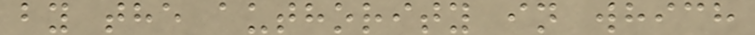by the authority in which
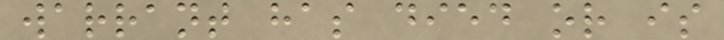warrant has died or is
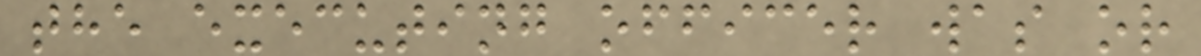the executing officer was or
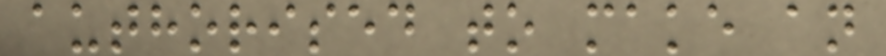authorised to make an
